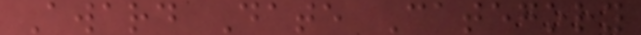Award Date Category
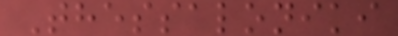Thessaloniki
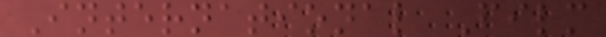International Film
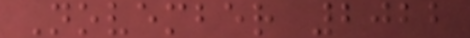November 2022
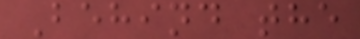Behind the
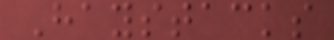Haystacks
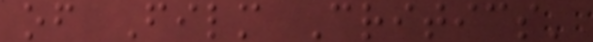of Film Critics'
